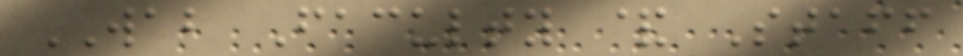WAB Faculty & Staff
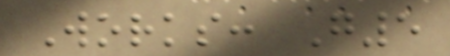Works: G5
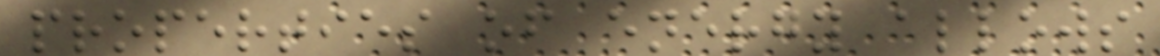properties of energy allows
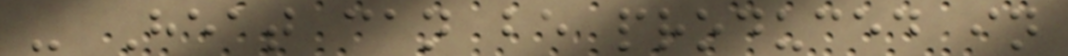- Heat can be produced in
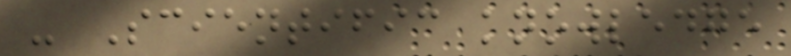- Scientific knowledge
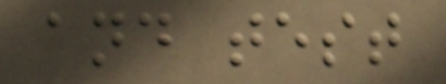and test
